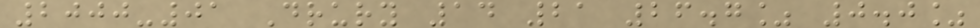2000-01 Drury 14 21 26.7% 0.0%
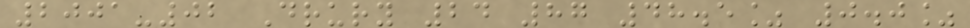2001-02 Drury 24 87 48.5% 0.0%
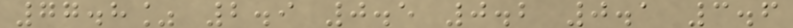77.8% 2.9 0.5 0.2 0.1 3.6
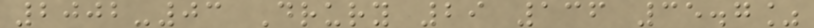2002-03 Drury 29 136 35.7%
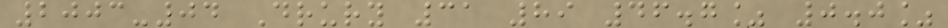2003-04 Drury 31 89 46.7% 0.0%
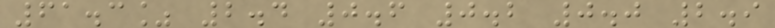61.3% 2.4 0.6 0.2 0.0 2.9
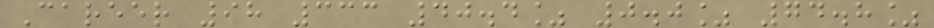Career 98 333 40.4% 0.0% 74.8%
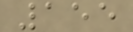155
